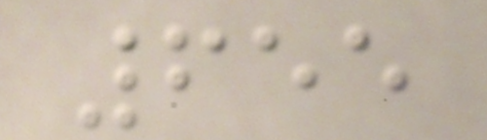655
